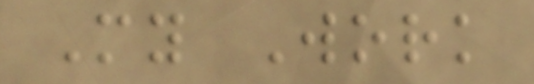My Work
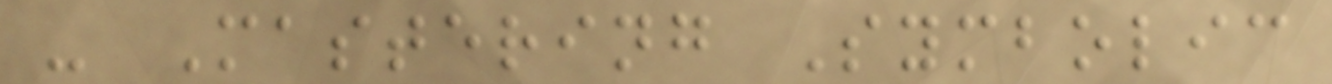- Mastering Symbolic
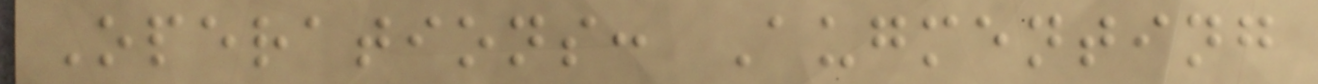Operations: Augmenting
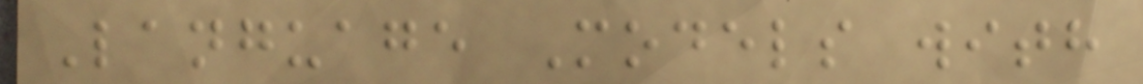Language Models with
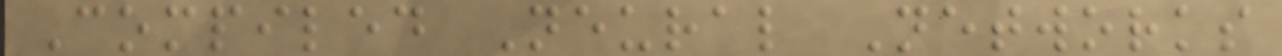Compiled Neural Networks
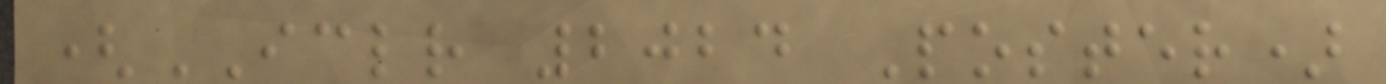(ICLR 2024 Poster)
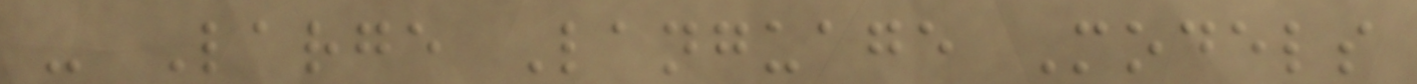- Large Language Models
